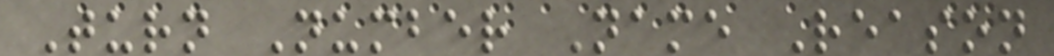Turn Number Name Reason
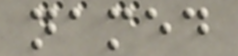named
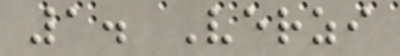1. Verzi
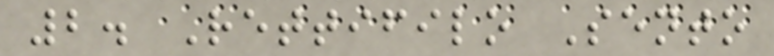2. Rettifilo Sento
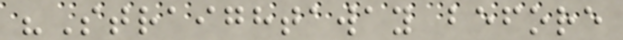"Straightaway before
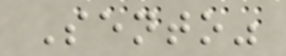Sento"
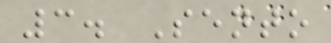3. Sento
